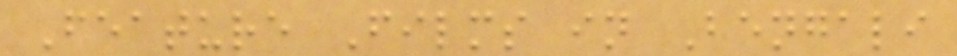Feature Films in Bengali
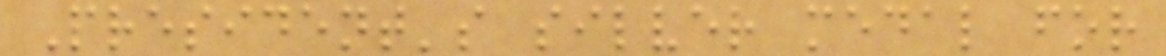President's silver medal for
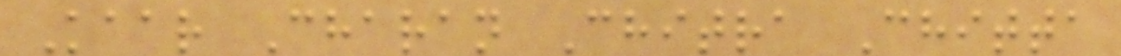Kaar Charan Chitra Chitta
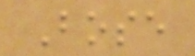Bose
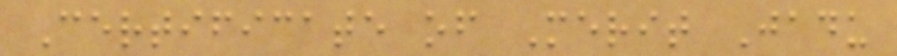Certificate of Merit Jadu
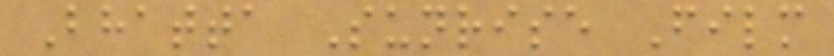Bhatta Sunrise Film
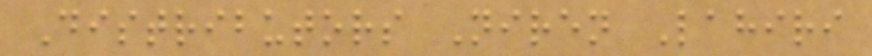Distributors Niren Lahiri
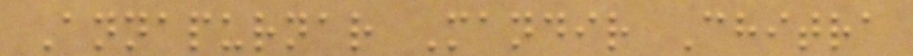Annapurnar Mandir Chitra
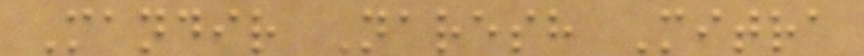Mandir Naresh Mitra
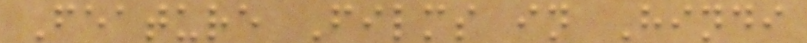Feature Films in Hindi
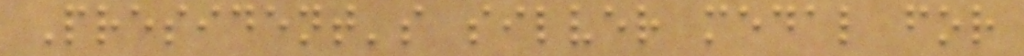President's silver medal for
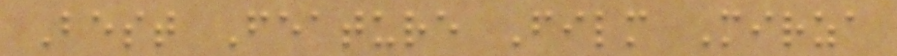Best Feature Film Mirza
